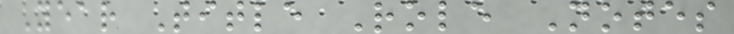Year Title Role Notes
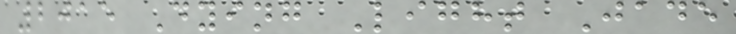2015 Dying Light Jade
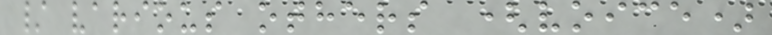/ various others (voice)
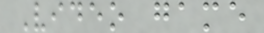Video game
